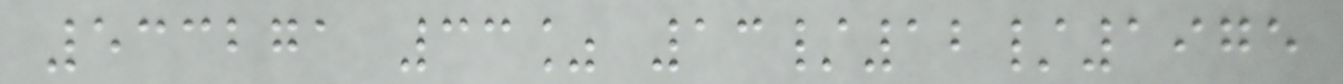533271 33% 13/12/1975
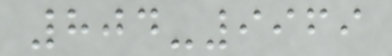804-9969
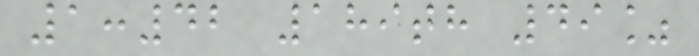1:42 189th 49%
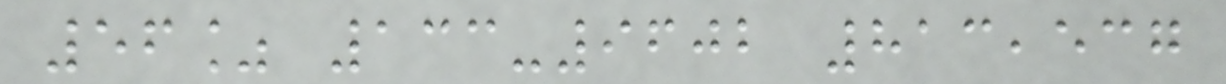56% 133-9602 813,537
